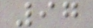97
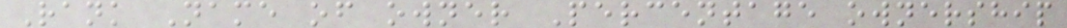Rank Name of owner Percentage ownership
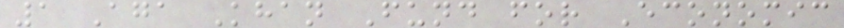1 Aga Khan Fund for Economic
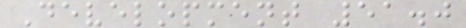Development 51.0
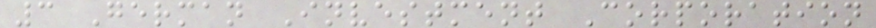3 German Investment Corporation
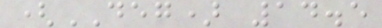(DEG) 14.5
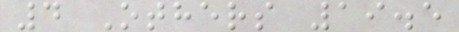4 Others 19.5
